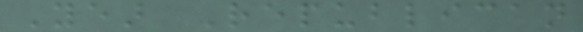Year Republican
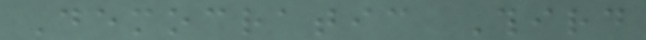Democratic Third
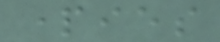parties
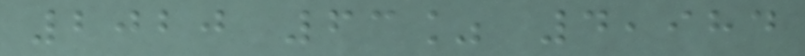2020 63% 4,984
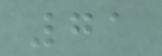71
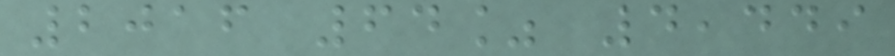2016 64% 4,449
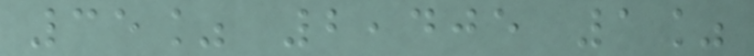35% 2,405 1%
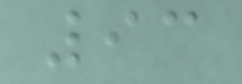93
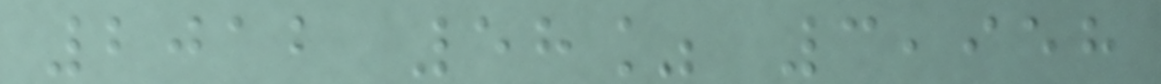2012 58% 3,958
